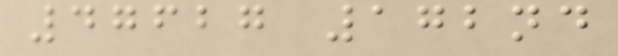47627 172nd
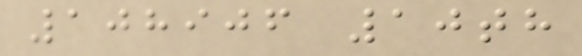108906 10th
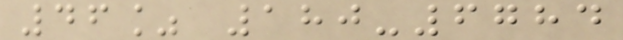46% 180-6784
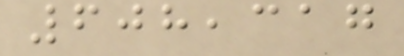608,317
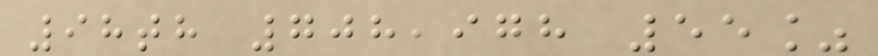98th 708,978 55%
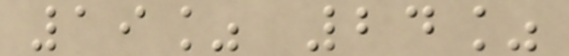19% 24%
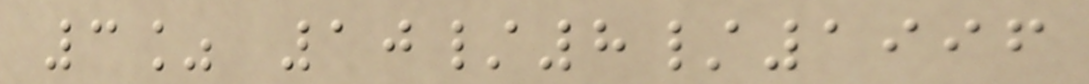3% 10/8/1996
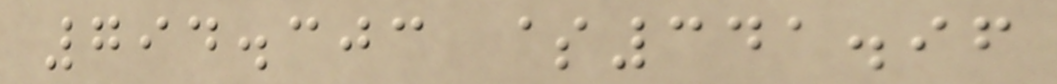794.303 $341.96
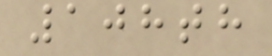108th
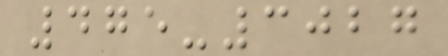475-3027
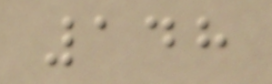148
